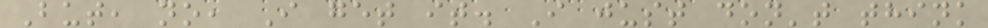But, no, I get it. I just don't think
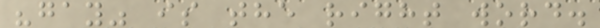"gay" is the right word.
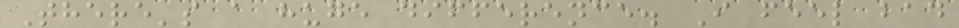There's a huge difference. I feel bad
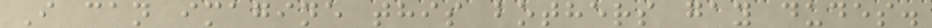I can imagine this bothers gay dudes.
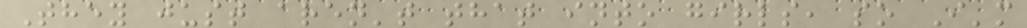They just aren't that into girls, so I'm
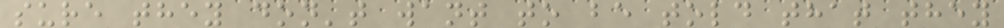sure they don't want to be told that they
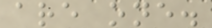are one.
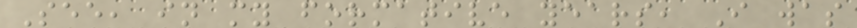See, in my formative years, I was
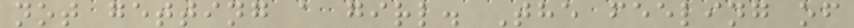not getting a girl. The feeling of
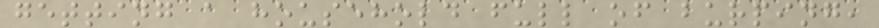getting a household full of burping,
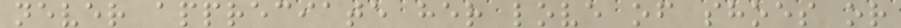never appreciate her love of shoes or
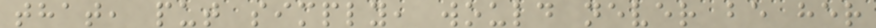that, put simply, would never be her
